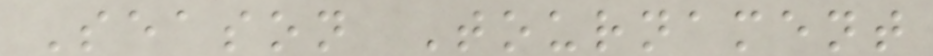Season Tournament
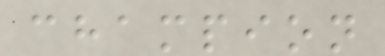champion
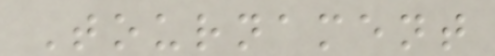Tournament
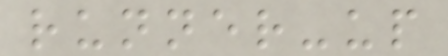runner-up
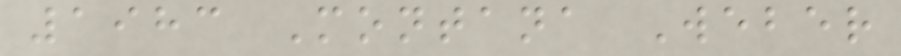1983 Montana Weber
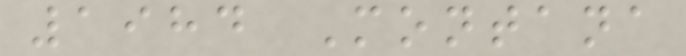1984 Montana
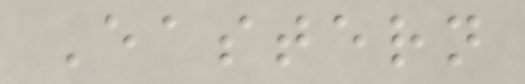Eastern
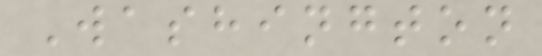Washington
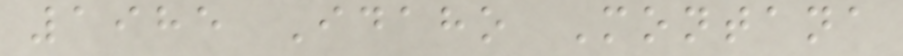1985 Idaho Montana
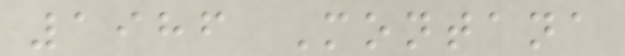1986 Montana
